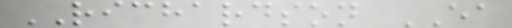RICHARDSON EA
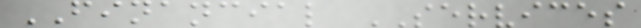FINANCIAL SERVICES
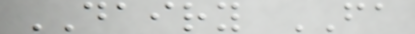DAIRY FA
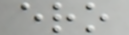ero
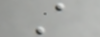A
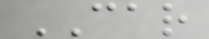CAR
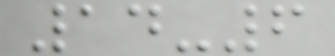14-6
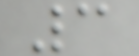3
